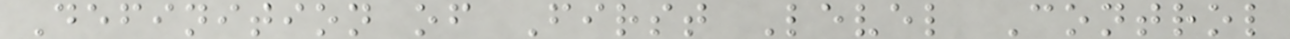Definition of First Level Control
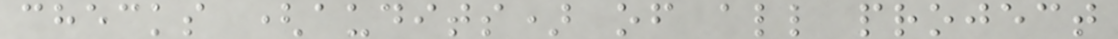checks (audits) of all project
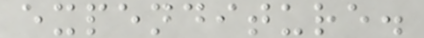expenditure.
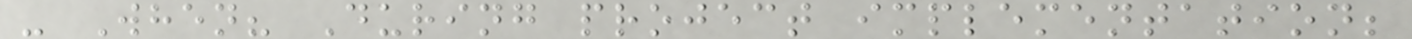- When? During project implementation;
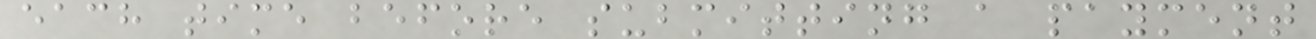each time before submitting a payment
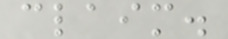claim.
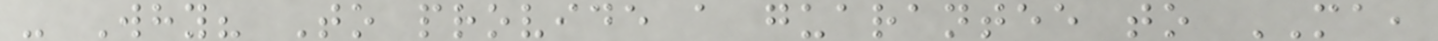- Why? To provide a guarantee to MA,
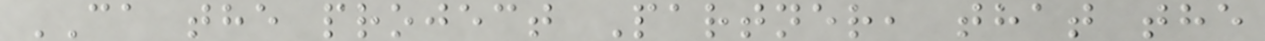CA the project Partner, that the
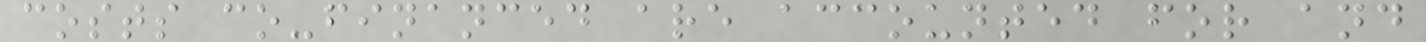costs co-financed are accounted for and
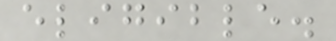eligible.
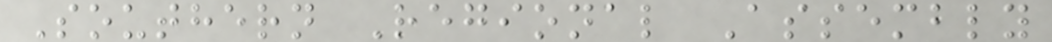Southern Regional Assembly
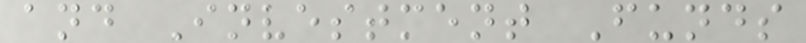and Investment Funds
